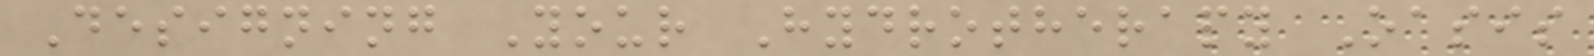Designing Your Hydrotherapy Oasis
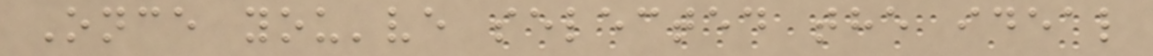Once you've selected the ideal
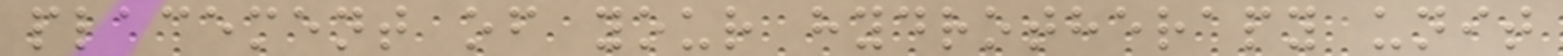placement of your hydrotherapy unit
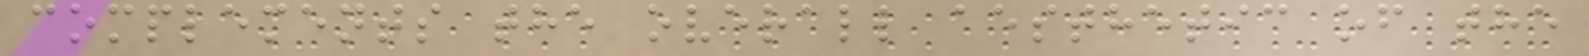complements the overall aesthetic of the
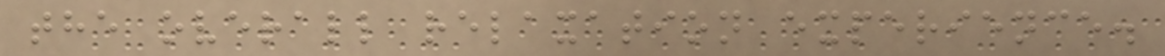the overall relaxation experience.
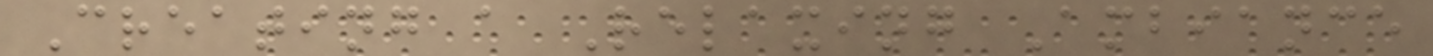Creating a Relaxing Ambiance
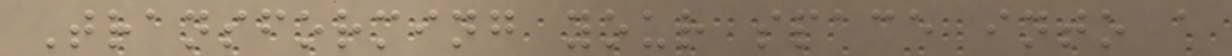Transforming your space into a
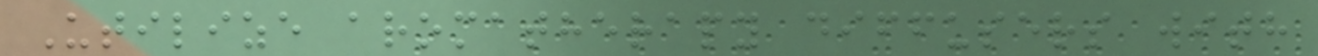Utilize aromatherapy diffusers with
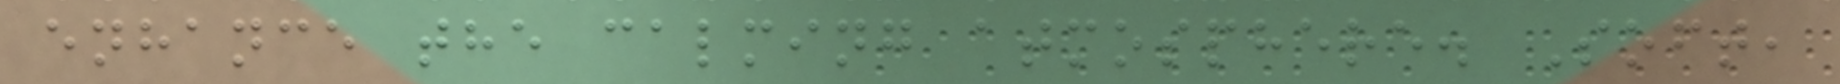enhance the calming atmosphere. Soft,
